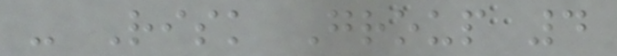- Risk Group 4
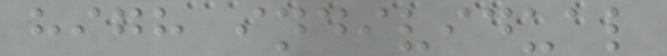high individual
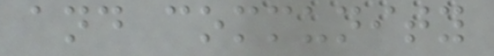and community
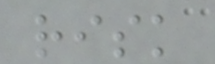risk
